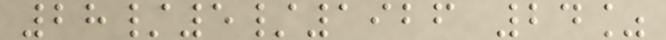28/5/1926 24%
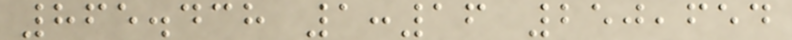865.438 1:16 250,654
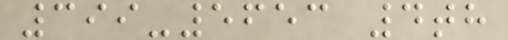399-5653 4th
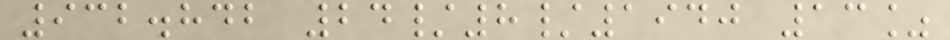932.842 24/8/1940 13%
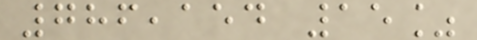786,154 15%
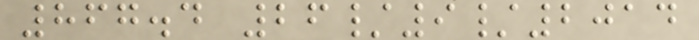867.4 26/9/2014
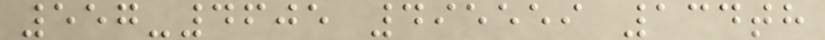557-4605 495559 134th
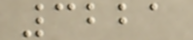3221
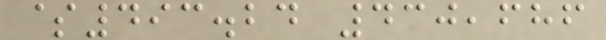$493.24 430,686
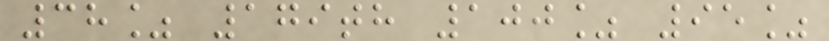38% 179th 100% 95%
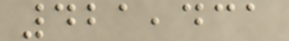421,431
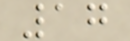17
